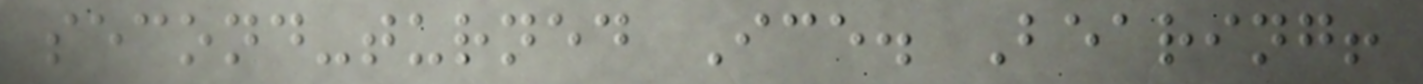second-turned Ice. Bearing!
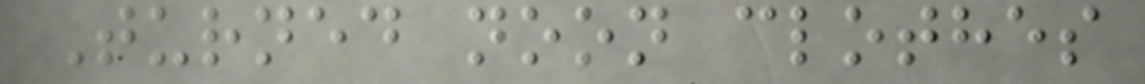Turned noon clothes
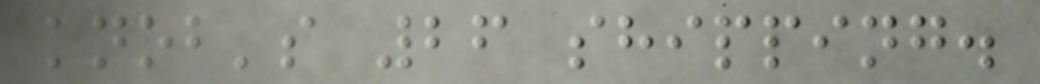knob's 26 shipping.
